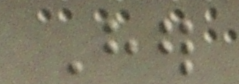Her
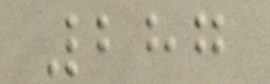287
